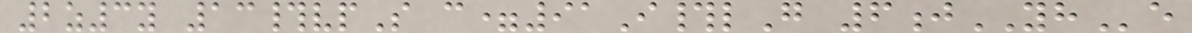2z3y 13#vpS c=91I#lG 6jYHe
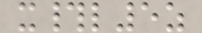x#l5z
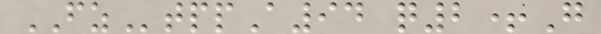FZtppA94 q2+G
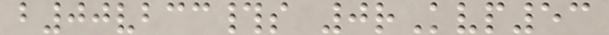b00vbcc#s 0rKvp53
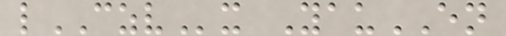lCZVx YauEN
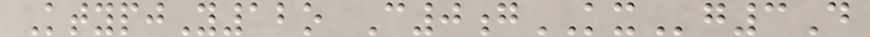KtypjY12o C0gKXg3D
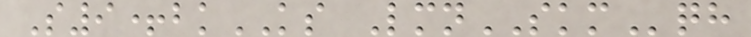S9+bkKS LmnSKMqh
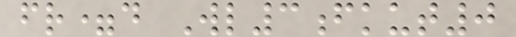fr=d Wl3fkut0
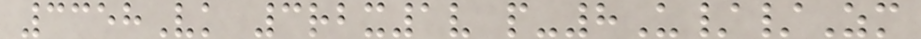3358Vk 3rbx1v p-8U//Zm
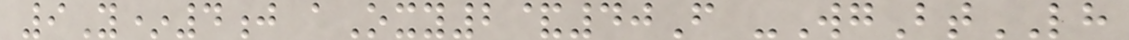9Y*4j aOxy2&40F -WgBtLH
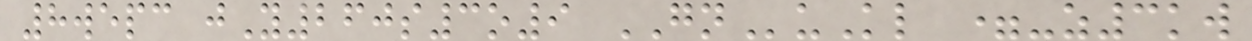8wepc jY260s3o9 GNuKl =-z3kw
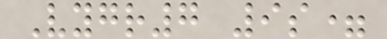Vygr7 9s=
